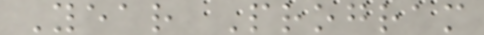Year Program
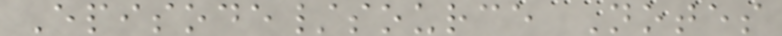Episode/source Notes
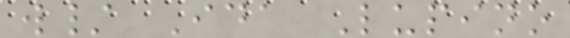w/ Ida Lupino
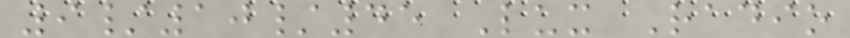9/10/45 Lux Radio
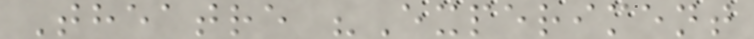Theatre "Experiment
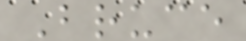Bruce
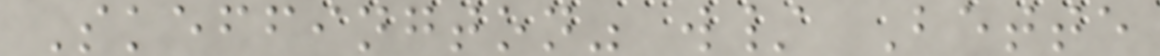Skeffington" w/ Bette
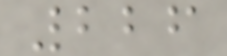226
